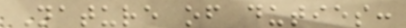Nature of duties:
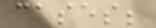cases;
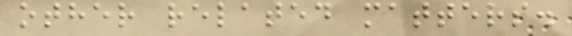other related matters.
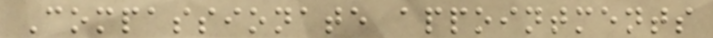Compassionate appointments
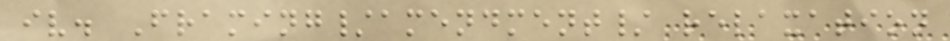iv. Framing/amendment/ relaxation
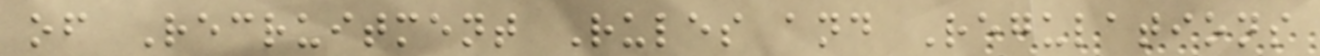of Recruitment Rules and Regulations
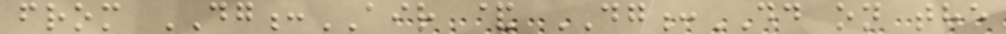from DG:AIR & DG:DD on the
